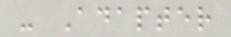- Adapter
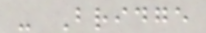- Bridge
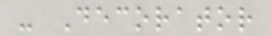- Decorator
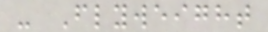- Flyweight
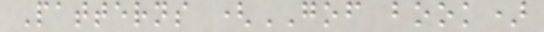Patterns (GOF book)
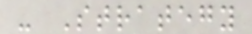- Strategy
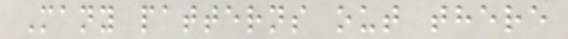Many patterns out there
